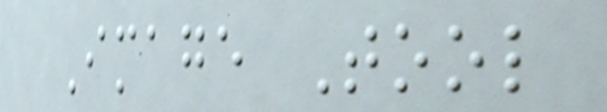Image Tool
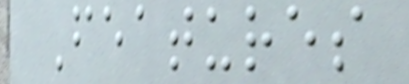Features
